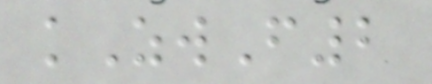kZwF2
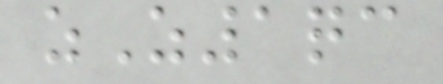zZ1qc
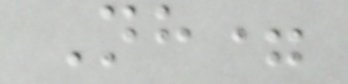Nh=
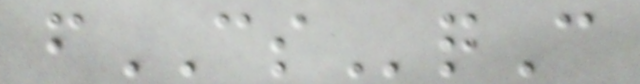fCSqC
